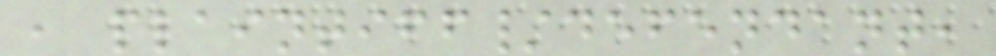, plaintiff/defendant,
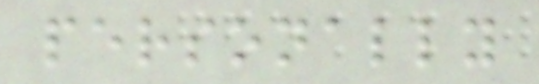personally
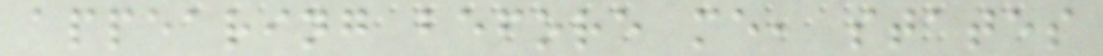appearing before me, states
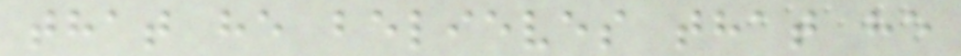that he believes that he
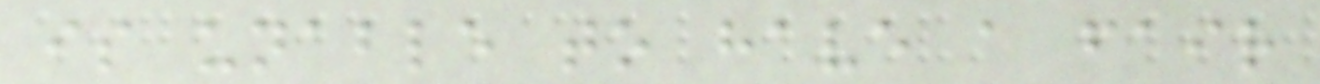is unable to have a fair
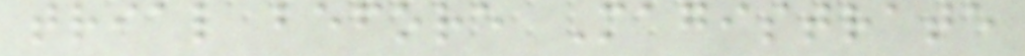trial before Magistrate
